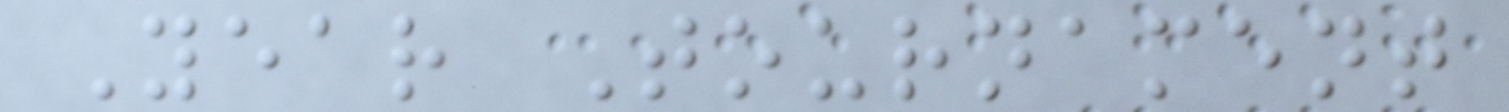Year Tournament
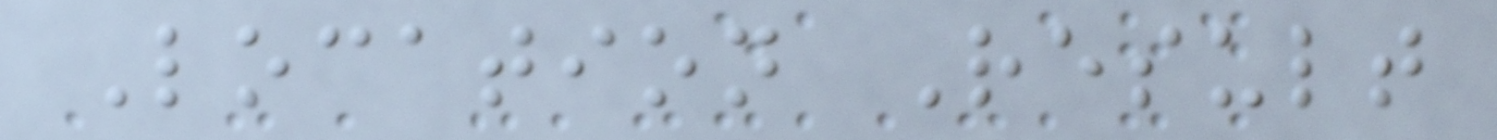Location Result
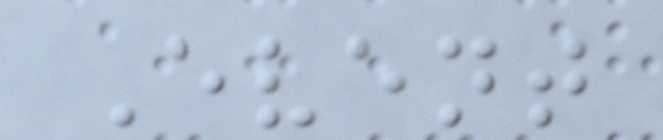Event
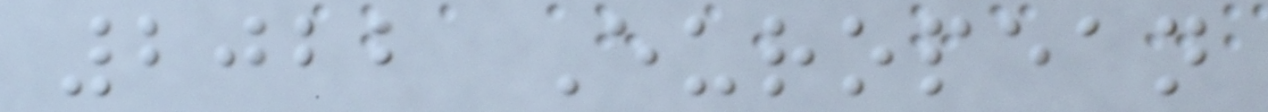2022 European
